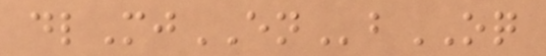dlMjENbOQ
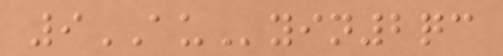9AUyin2qc
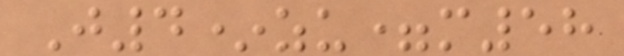J4*zu=m58
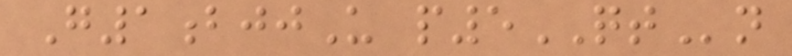G1bjjU p5QTn
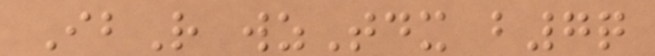IbR wzTdx b7q
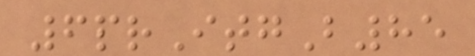6prItgB85
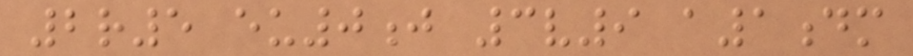2r5 eu0j 3v9 a1dm
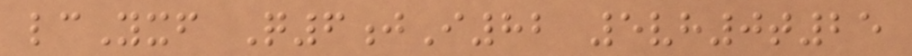lcYxf Q6jI82 5vh0t25
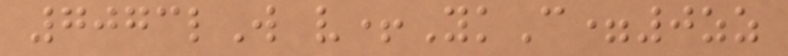7073lW v+YkC=0zz
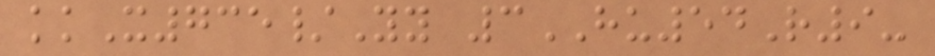kkX735/Yy 3HU54R9-
